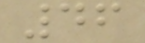46
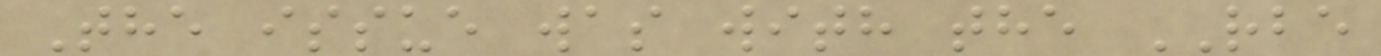The issue was with the RBE
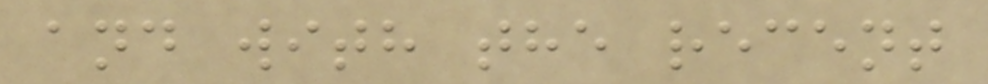and with the recent
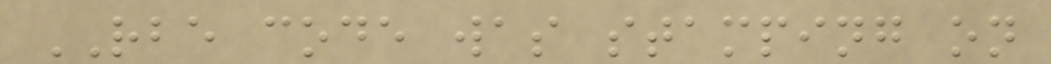RBE code was stamping on
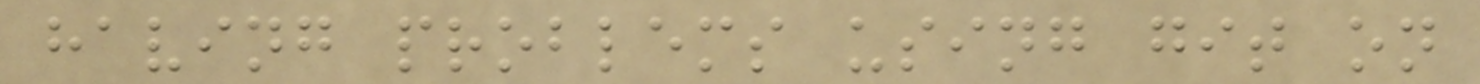having problems using git on
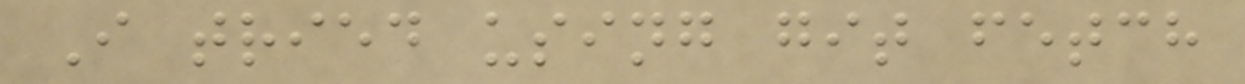I tried using git fetch
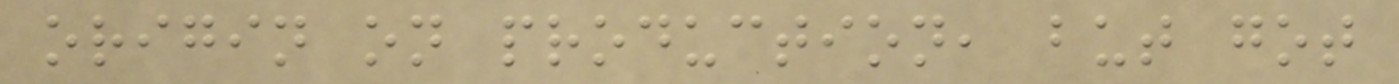origin on production, but got
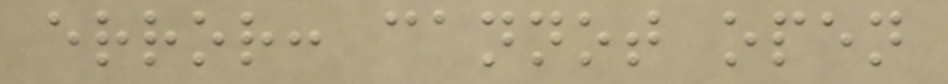error: cannot open
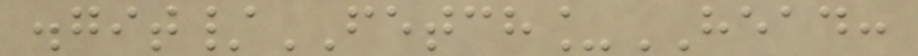.git/FETCH_HEAD:
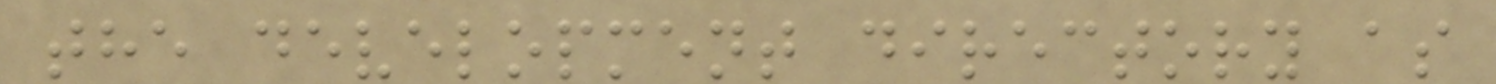the development directory as
